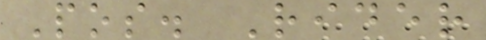Pos. Rider
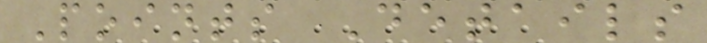Points Details
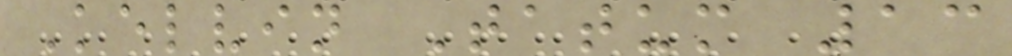Kelvin Tatum 13
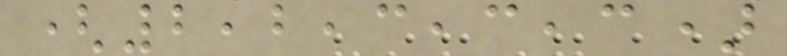(2,2,3,3,3)
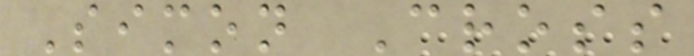Simon Cross
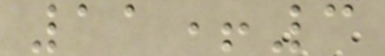11+3
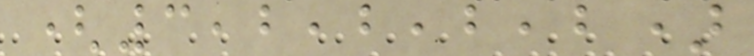(3,2,2,2,2)
